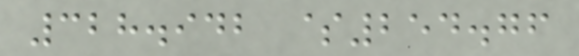328.942 $254.76
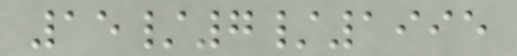15/7/1995
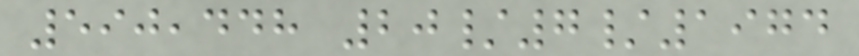590,448 20/7/1974
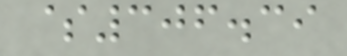$306.39
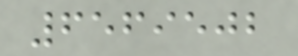6569502
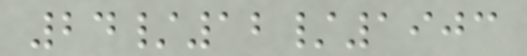24/12/1903
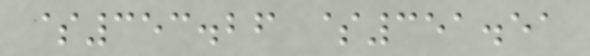$353.26 $351.51
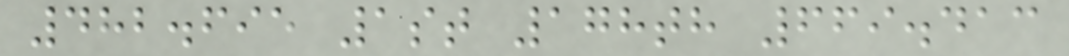482.695 1st 178th 669.413
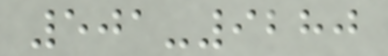501-9280
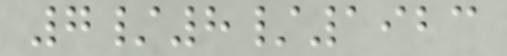7/8/1923
